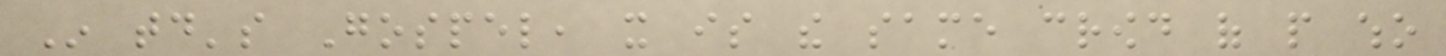In today's Gospel, it is the same crowd of people who
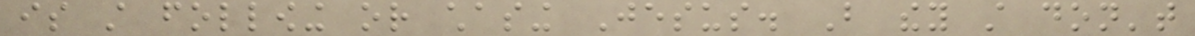is still following or chasing Jesus. But they still don't
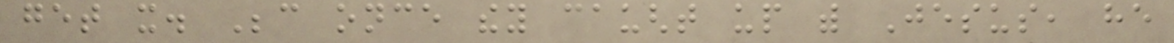get it. Because once they caught up with Jesus, he
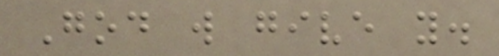God will give you.
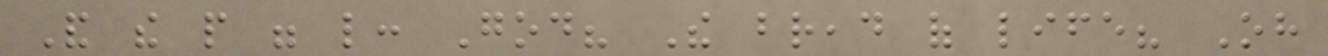And the people were like: God? The bread of life? Oh
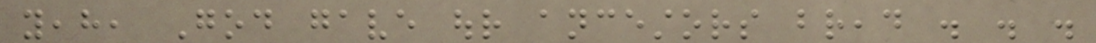yeah, God gave our ancestors bread . . .
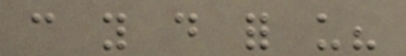can you do for us?
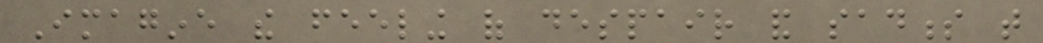Imagine the feeling of despair and sadness that
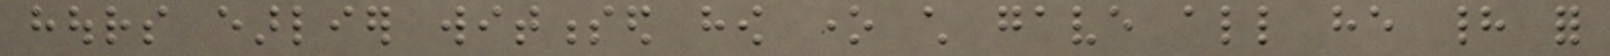hours earlier witnessed how one child gave all he had for
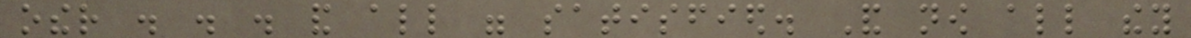other . . . and all were satisfied. And now all they
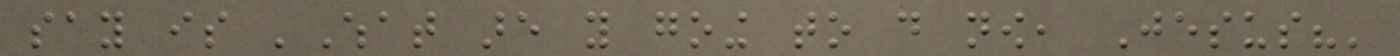say is 'What are you going to do now, Jesus?'
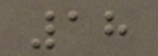18
